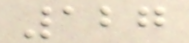127
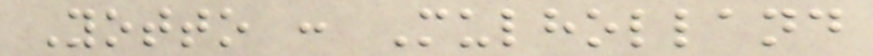Yotto : Mulholland
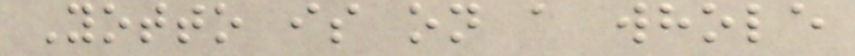Yotto is on a whole
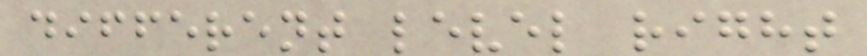different level right
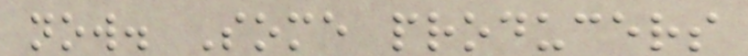now. Some producers
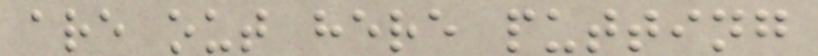are out here putting
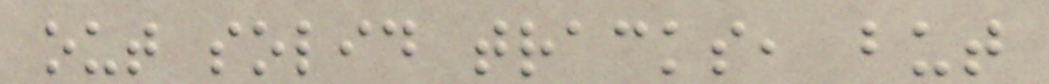out solid tracks, but
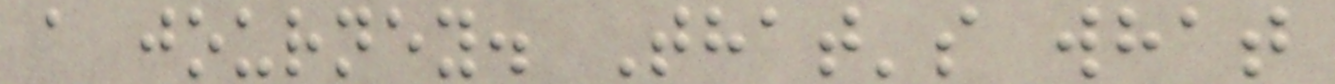a journey. That's what
